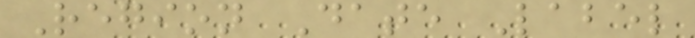Region Date Label
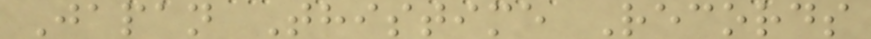Japan Thistime Records
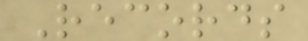Records
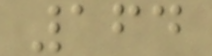164
